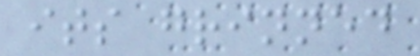its grinned
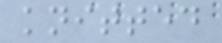knitted
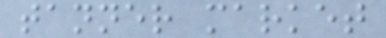tanner market
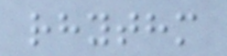rhythm
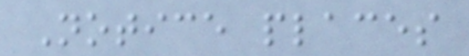Notice places
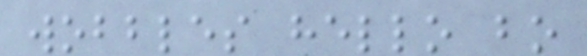wobbles hello bo
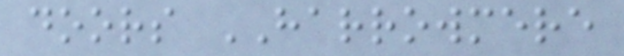doors HARROWMERE
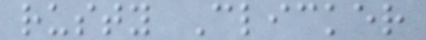rusty Clicker
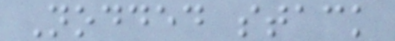Nodded stack
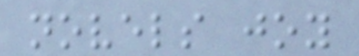novels joy
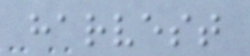harvest
